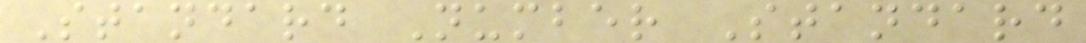Standard Number Standard
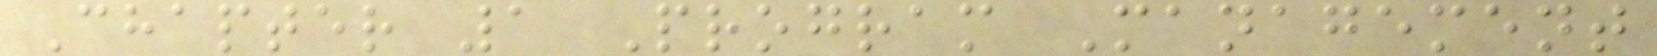Chapter 1 Program Management
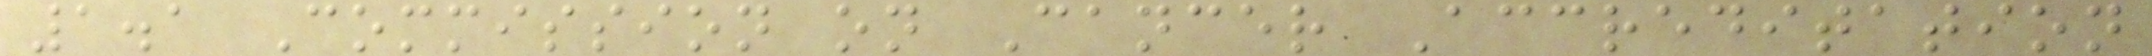1.1 Commission on Cancer Accreditation
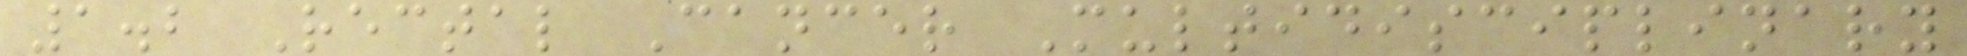1.2 Rectal Cancer Multidisciplinary
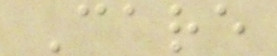Care
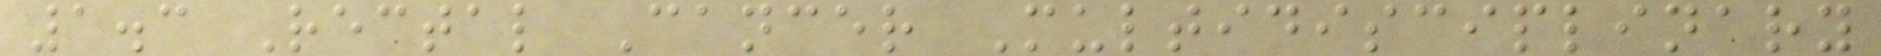1.3 Rectal Cancer Multidisciplinary
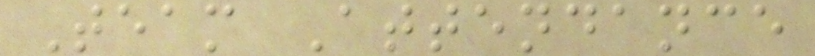Team Attendance
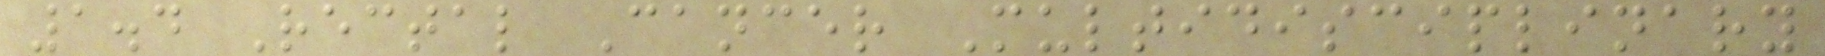1.4 Rectal Cancer Multidisciplinary
